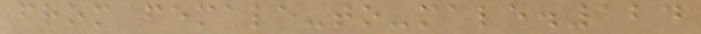from female-to-male.124
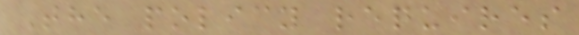The policy requires
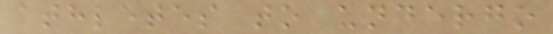athletes to undergo
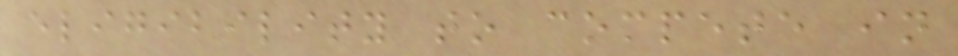eligibility to compete in
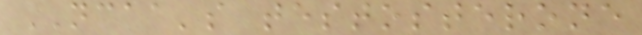NCAA's testosterone
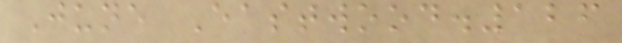June Eastwood.126
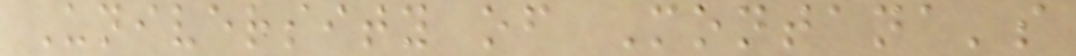University of Montana's
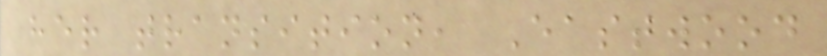her transition, Eastwood
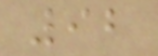92
